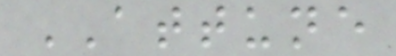ATTUNE
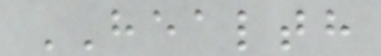HEALTH
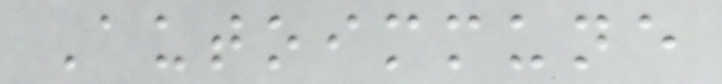Autoimmune
